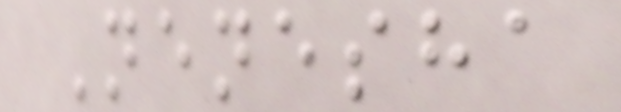Nenesha
